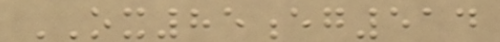OX85eg514
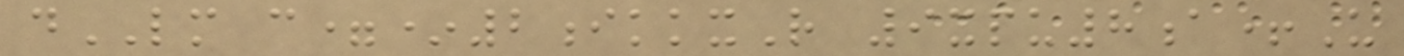dLM c=*2ikkxR 9xpu8a+U
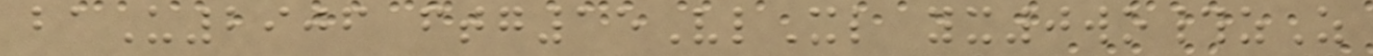baU2906 ftg15VlXl yx0wo#zZ
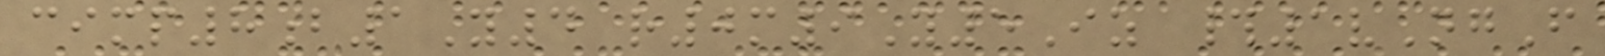cimp8b1Y4 r0m9Y5Iz #1vNgF
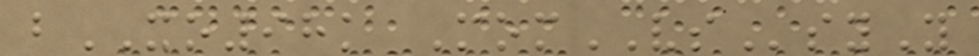bXO98k MomVSsyY
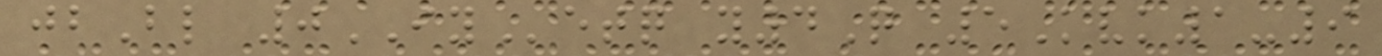jbBl 0IYetq y4Q 5Kvk1-9
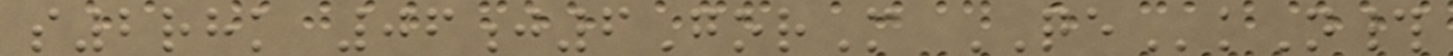s2rhk 06j6GorM QEkN#
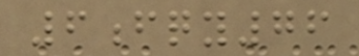6fqy76
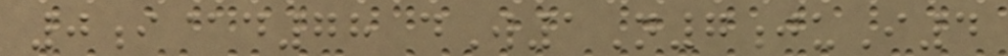0i@d78 dW1N7juI4
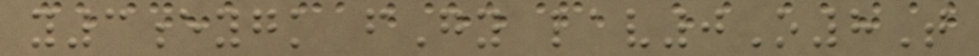y3eygk fGy lav0O8T
